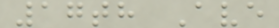17th Ave
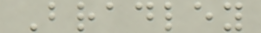Bradley
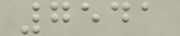7541
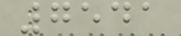7541
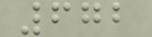672
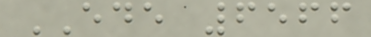EDE 6566
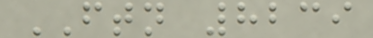FTN 8239
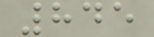845
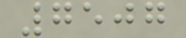7507
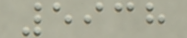5938
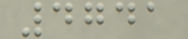4741
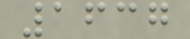1637
